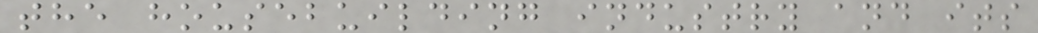the housebuilding industry and its
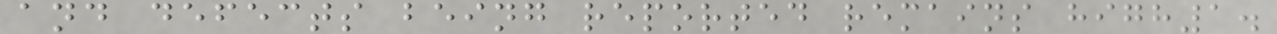and defects being reported remains high1.
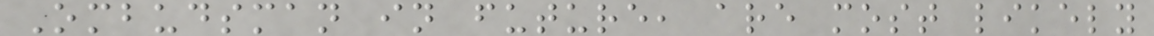Ombudsman in future, are most likely
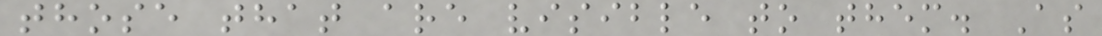those that are visible to them. As
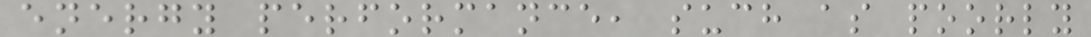energy performance, such as poorly
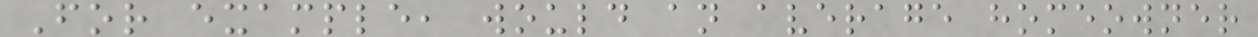For example, would an average homeowner
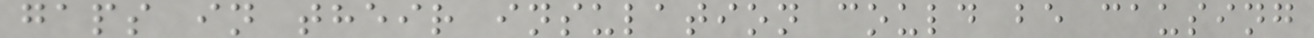gaps in their insulation could be causing
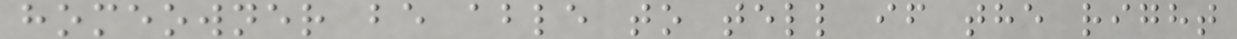homeowner be able to tell if the right
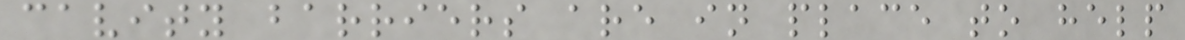cavity barriers are in place to help
